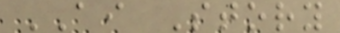AI Story
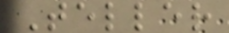Teller
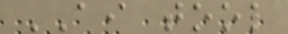AI tool
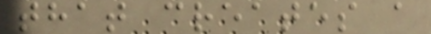that creates a
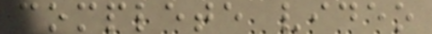complete video
